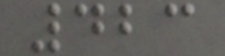423
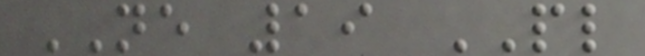NE 19 PL
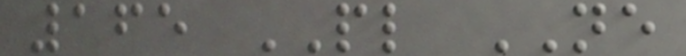165 PL NE
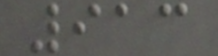913
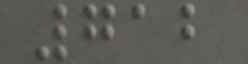712
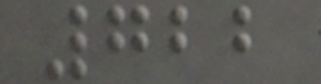722
